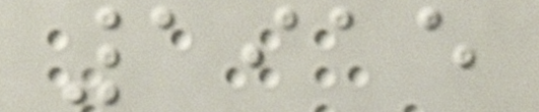1915
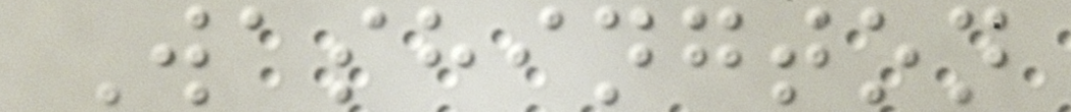Washington
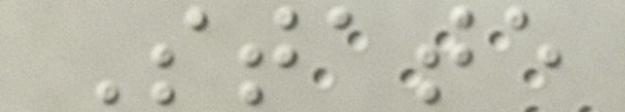State
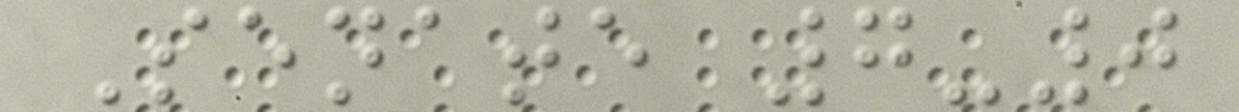Senate 7-0
